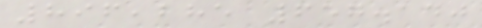896,285 657.140
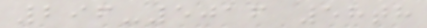296-5016 58th
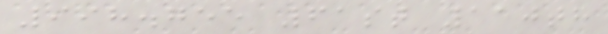998.755 61st 110th
